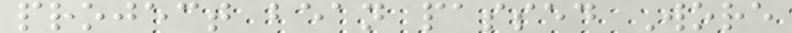project bean passed Wore
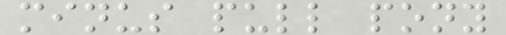minus pull pony
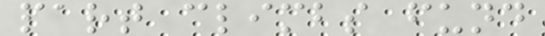part climbs fund
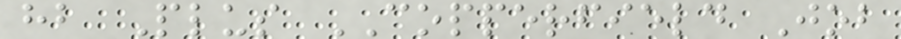hb Plus COPPERFIELD Job
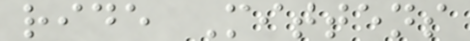ride Mittens
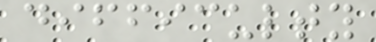difficulty
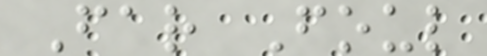Far Foul
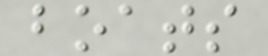boats
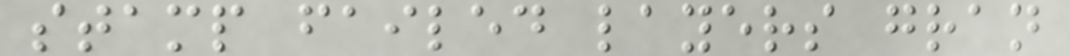stamp failed layers gran
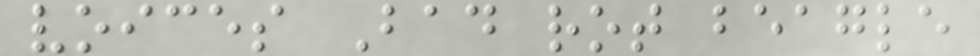voices Bad rot beagle
